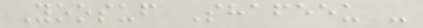Yoosuf Shafeeu -
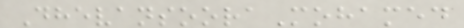DhevansooraMohamed
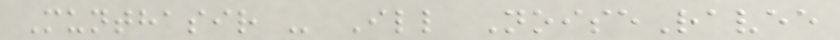Munthasir - Ill NoiseRavee
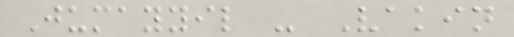Jumayyil - Vakin
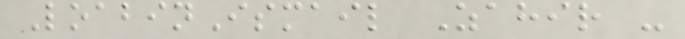LoabinIsmail Zahir -
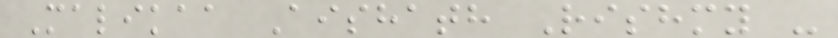Malikaa Aishath Rishmy -
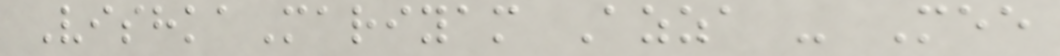VishkaMariyam Azza - Mee
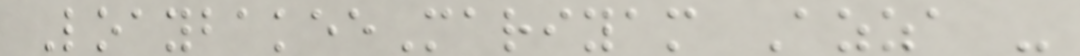LoaybakeeMariyam Azza -
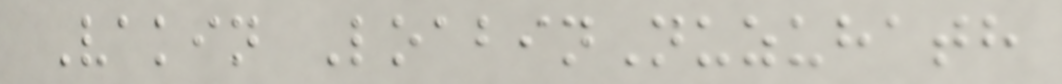Vakin LoabinNuzuhath
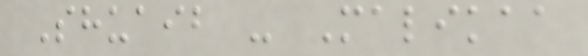Shuaib - Malikaa
